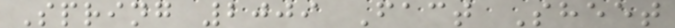Spring 2009 Fact Sheet
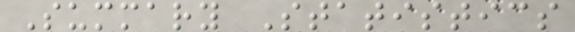Summary Statistics
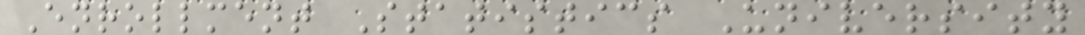Enrollment Statistics University
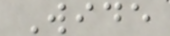Wide
